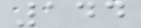144
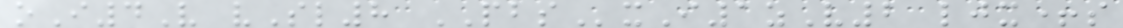oI4V vSl8 PBSxI1zV2 ljx+s
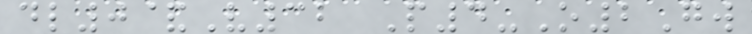dl0&V32 P4-O2Gw
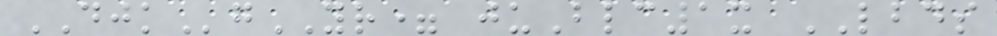DJKgYR= juBlc1x LBDS
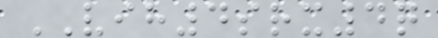VIH4srx4q
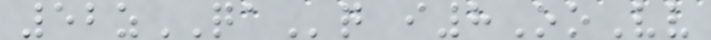52zQAq i8OoVv
